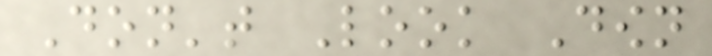Don't Look Down
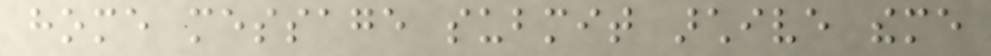home message submit archive theme
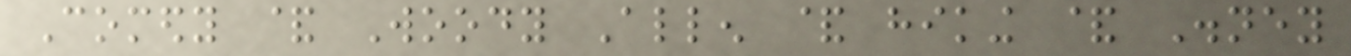Comedy & Woody Allen & hiking & Disney
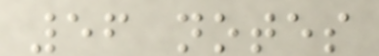56 notes
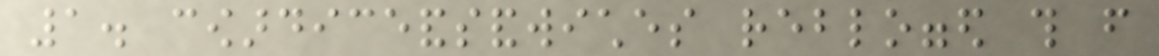1. cowardiceandsandwiches reblogged this from
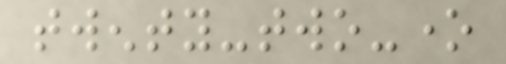twenty-two-one
